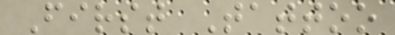First Tattoo
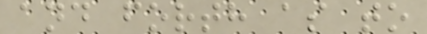and forth as to
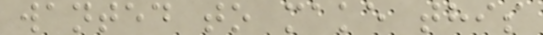wanted to make this
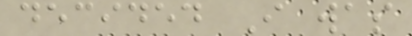decided I was
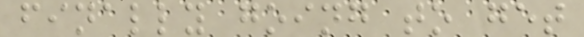finally going to get
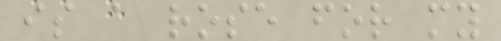is a rose for my
